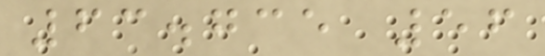63.735 56
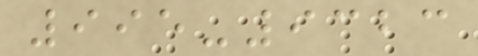995-9323
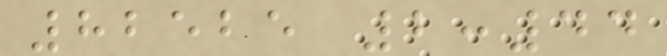82525 2:44
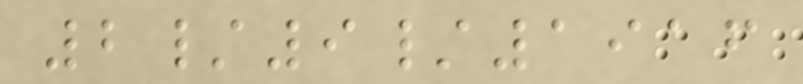2/9/1916
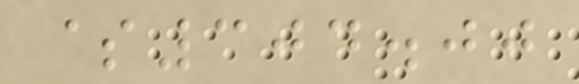$304.00
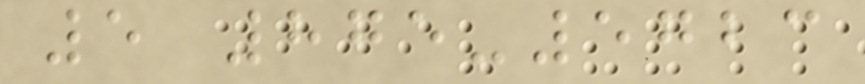5 875-5723
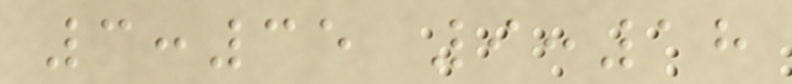3:35 9:18
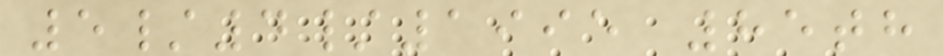5/4/1995 85th
